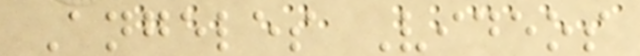Angeles Videos
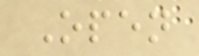Open
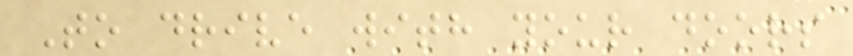To drive with your doors
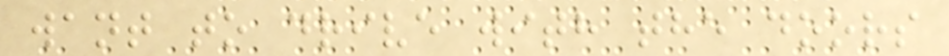want to drive with the doors
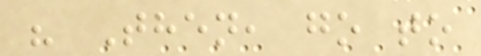" Then, go to
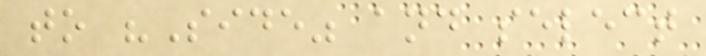to "Side" and select
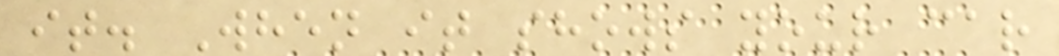it. When it shows your car
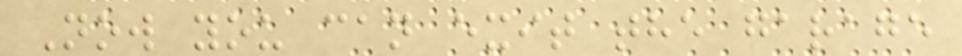Now you can exit the garage
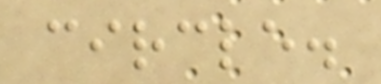circle.
